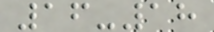16-18
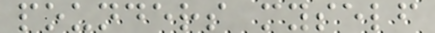pounders myself
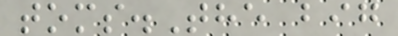toms.The big
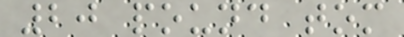20 pound tom
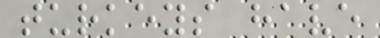turkeys have
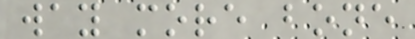way more bone
